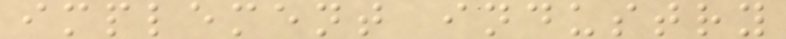implement industry
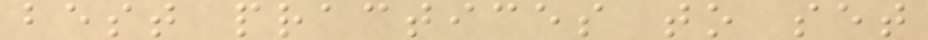best practices to set
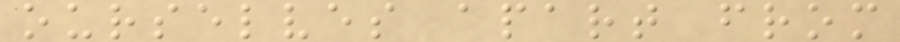ourselves apart from
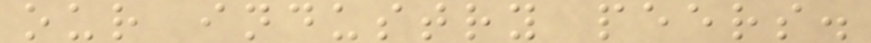our industry peers.
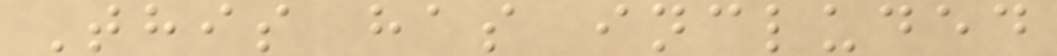This has included
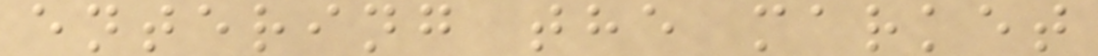entering the market
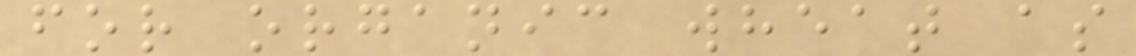for organic wheat as
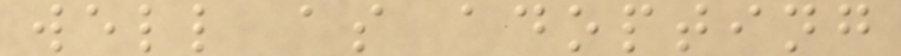well as adopting
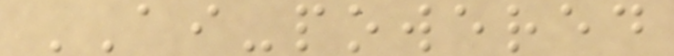AI-powered
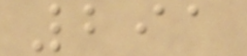291
